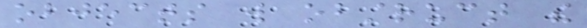objects will obstruct the
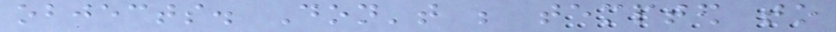objects. Don't be tempted to
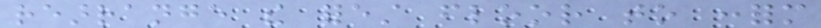rearrange the forest floor to conform
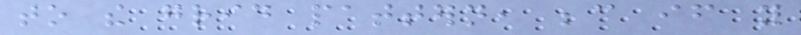to the grid pattern, because if you
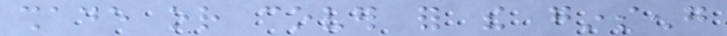shade or cover for the ginseng
